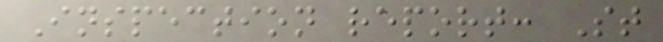Inspection report: St
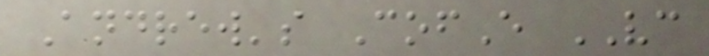Andrew's CofE VC
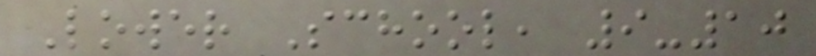Lower School, 9-10
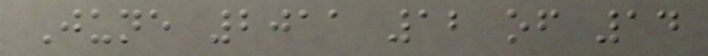June 2011 12 of 14
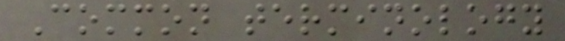Common terminology
